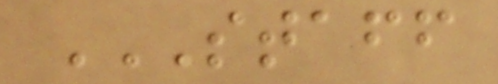STAFF
